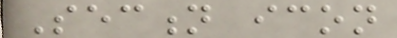Section icon
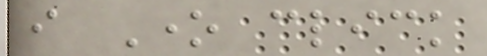i One click
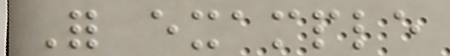For example
